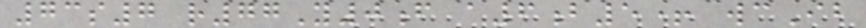73s7 r77Y0f a6b5+ wcIb
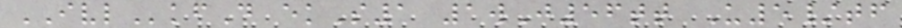IVLkfD ekS1 1wJ56tt U5/tf
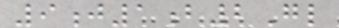9j1b2Gl
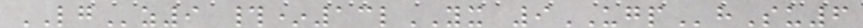LGz9 #*13lYX 9UGPhSu6
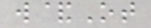w&Ot
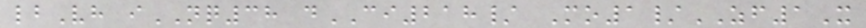lbVh iNQ38 dCI218/ Mo1/ZF1X
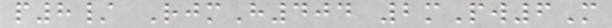p8/ RjmH404 2mPw6M
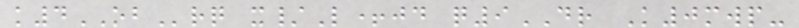k4OBrq x/L+jd q9DR K0mwp-
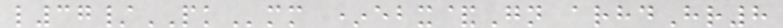l37/PKmm *ebx&Gn arhdHr8
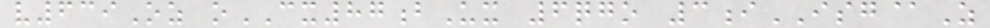v639Oz oCX87bUx 6qgo 3iISG@Z
